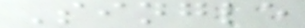Single
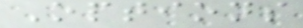Options
